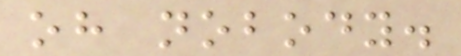oh nobody.
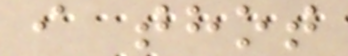i thot
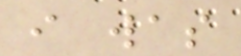i was
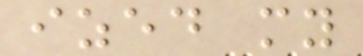ized my
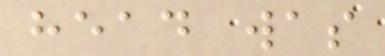head was
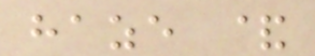haze &
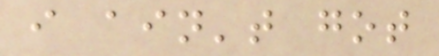i ain't got
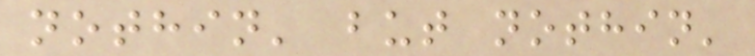nothin' but nothin'
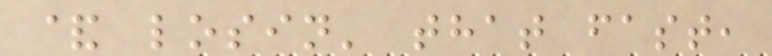& losin' that fast,
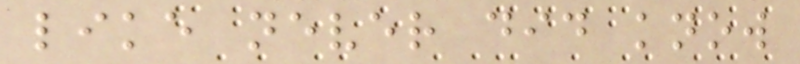like never did know
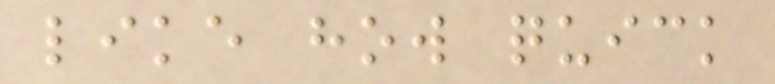like how quick
